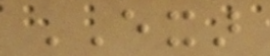EXAR
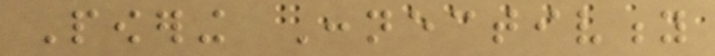Powering Connectivity
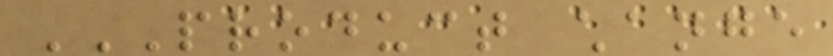PRODUCT CHANGE
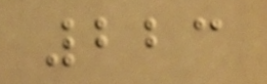223
